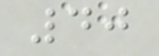40
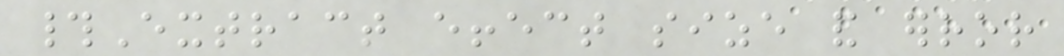#Extract effect size and error
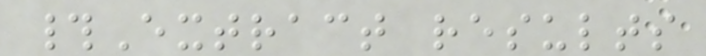#Extract results
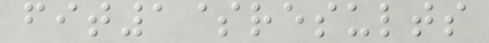fit1$results
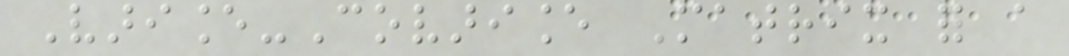Variance-Covariance Matrix for a
